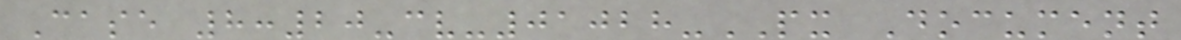Case 8:20-cv-01028-PX Document
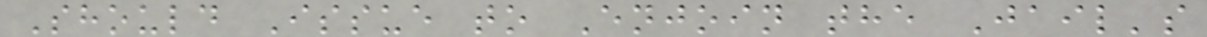Should Issue to Enjoin the Jail's
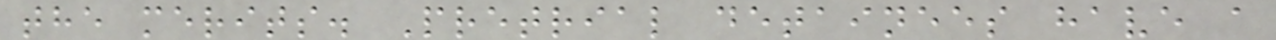the merits. Pretrial detainees have a
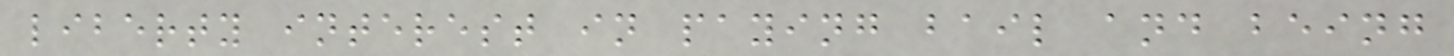liberty interest in paying bail and being
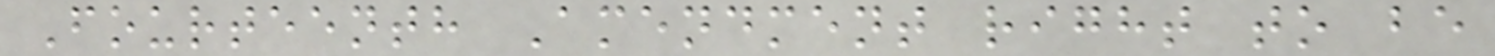Fourteenth Amendment right to be
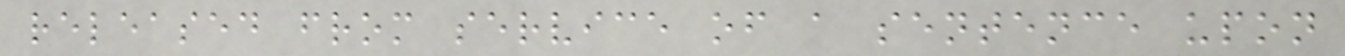released from service of a sentence upon
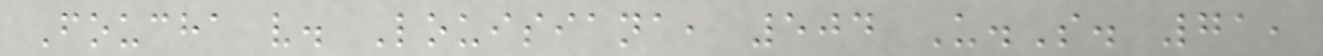Foucha v. Louisiana, 504 U.S. 71,
